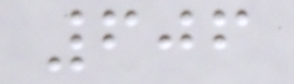606
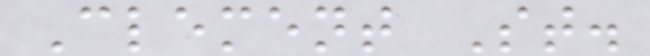Clement St.
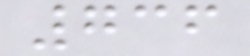736
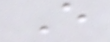E
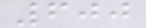600
